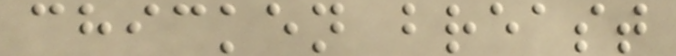chicken breast
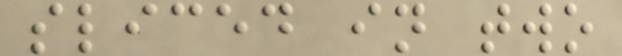sliced in two
